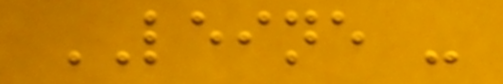LEINE -
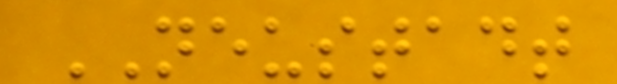NEUSTADT
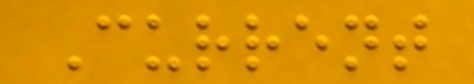Current
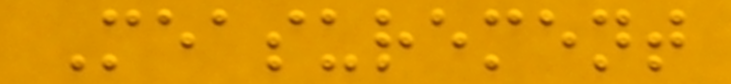Measurement
